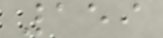159
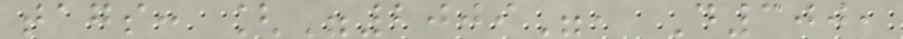tags: ["2009", D300,
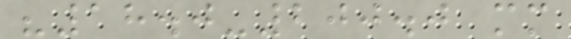"18.0-200.0 mm
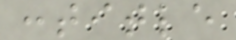:title
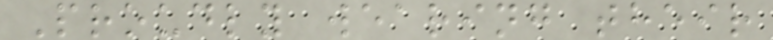Proudly wearing their
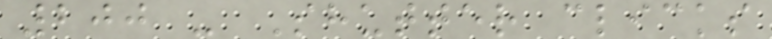200 - Shutter clicks
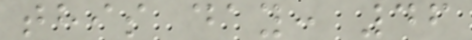this day: 46
